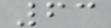63
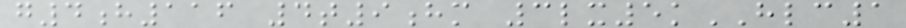g4h116 4t9hm 3lx5kHLC1
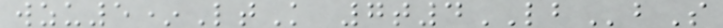wzu5*LtK 7t4LBbS
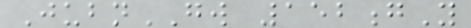JubnGW 152gY
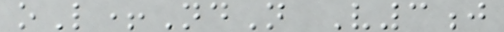oL+NdN V3j
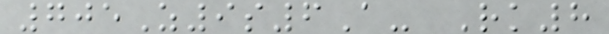705Z9s6A- Rk8
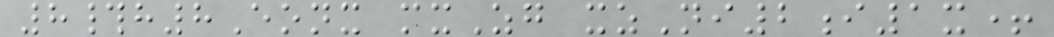8#h8Eonx mxZg xzNi2i1x+
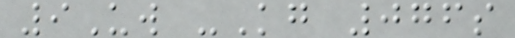9Uw -Kg 076s
